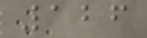126
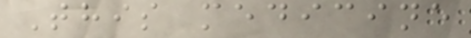This medicine
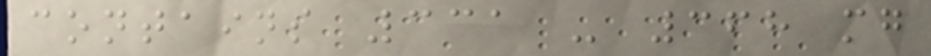contains 331 - 368 mg
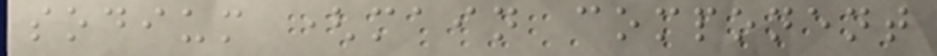sodium (main component
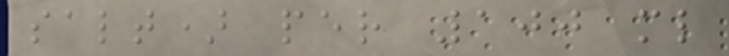salt) per 100 ml
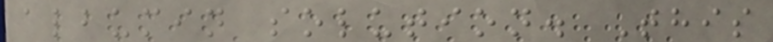albumin solution. This
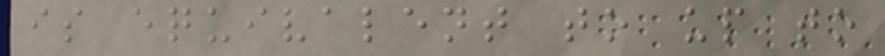is equivalent to up to
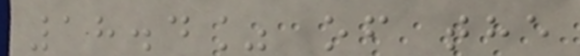18.4% of the
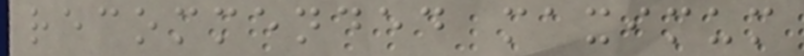recommended maximum
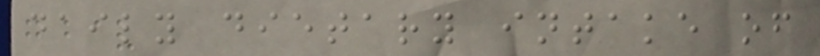daily dietary intake of
